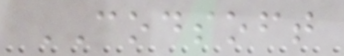CODSOFT
